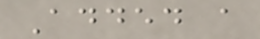Added a
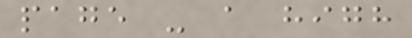page - a high
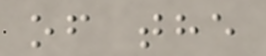of the
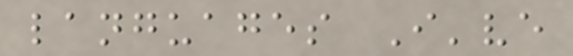languages I've
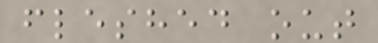fleshed out
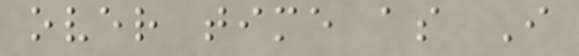over time as I
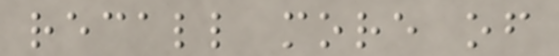recall more of
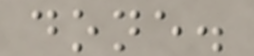done.
